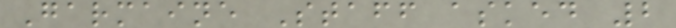Garmaine Staff asked 2
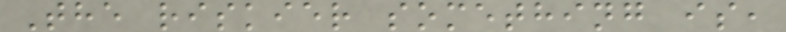The riskier something is,
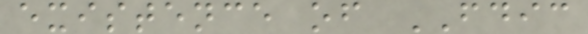existence of FDIC
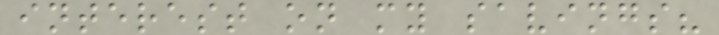interest on my savings?
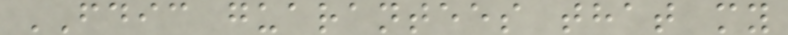FDIC guarantees that my
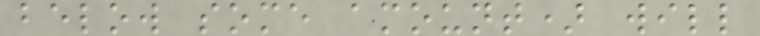below some amount) will
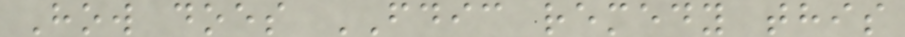How does FDIC remedy this
